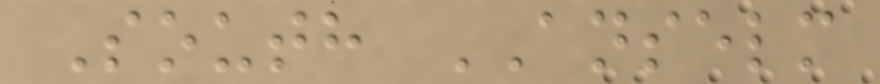South ANSELM
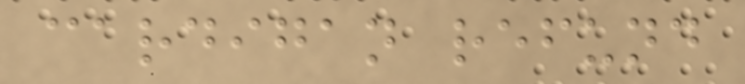cardigan refund
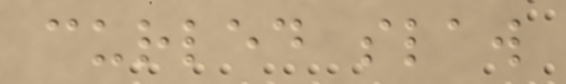curled slaw
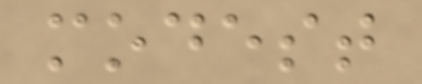modest
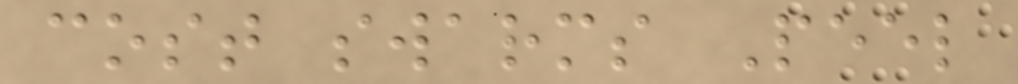cost swarms Peel
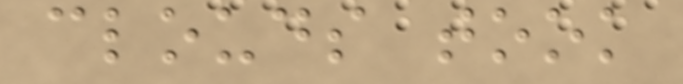clouds took
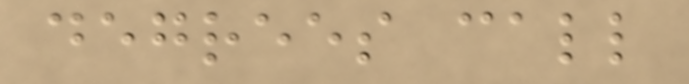degrees call
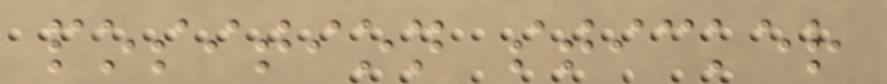position sticker
